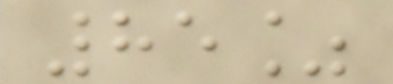85%
